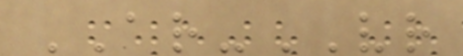AR-VR
